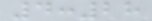4:28
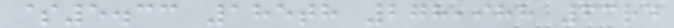$5.33 185th 278,988 63rd
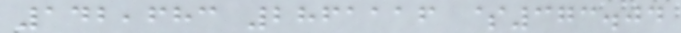142,683 2861116 $373.04
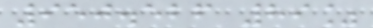950.526 89%
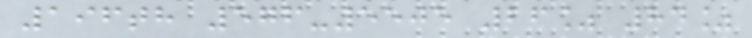196th 576-5505 26% 84%
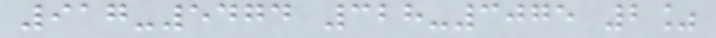917-5474 328-3075 2%
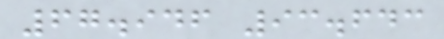67.946 93.643
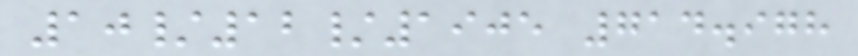10/12/1905 714.978
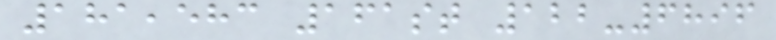181,583 161st 122-6896
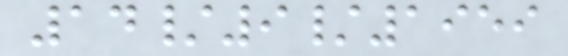14/9/1959
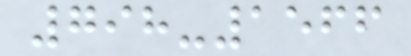798-1566
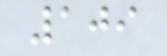109
